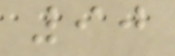90
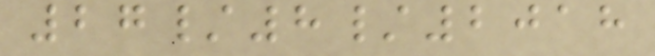27/8/2018
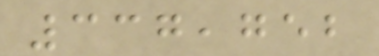337,752
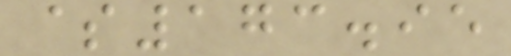$173.95
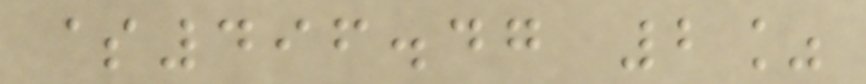$496.47 2%
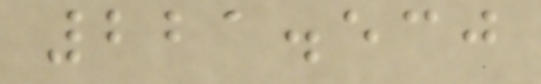221.530
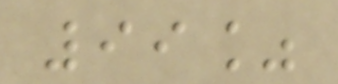99%
